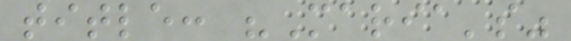title: "Maria's"
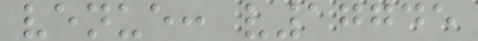venue: v17745
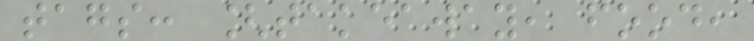tags: [takeaway, food,
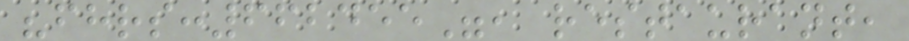"fhrs:662455", restaurant,
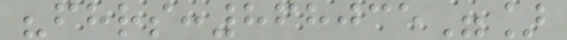"fhrs:868035"]
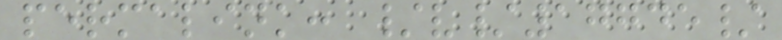permalink: /v/17745/
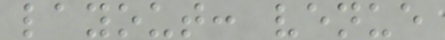layout: venue
